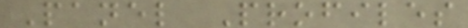Panel Profiles
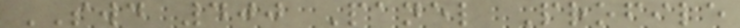SWD 400 Panel Profile
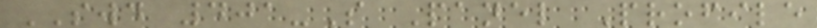SWD 401-S Panel Profile
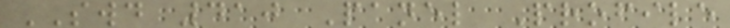SWD 410 Panel Profile
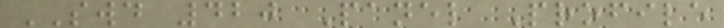SWD 420 Panel Profile
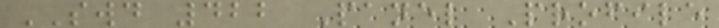SWD 422 Panel Profile
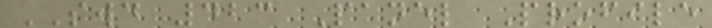SWD 423 Panel Profile
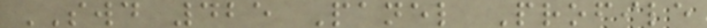SWD 425 Panel Profile
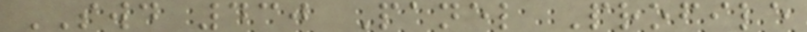SWD 430 Panel Profile
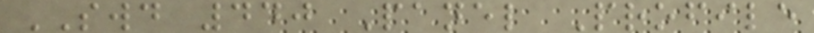SWD 440 Panel Profile
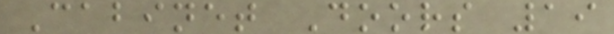Cabinet Doors 19
